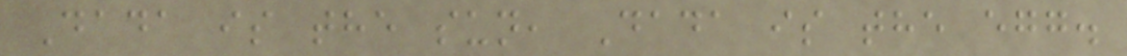Dada is the sun, Dada is the egg.
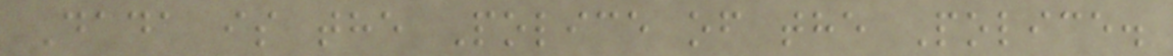Dada is the Police of the Police.
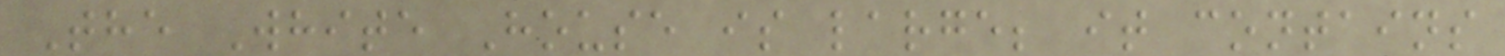The White House is large; it contains
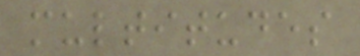multitudes
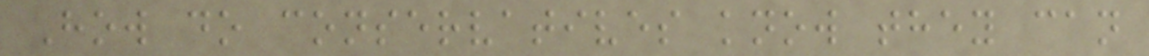How do conservatives know they can
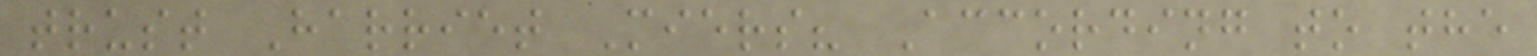trust Harriet Miers? According to the
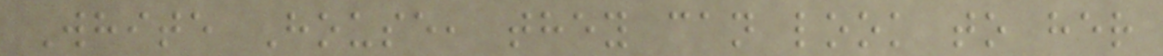White House, they can look to her
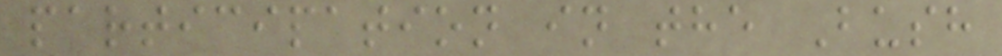participation in the Bush
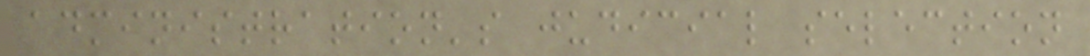administration's judicial selection
